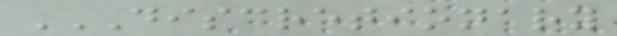DISCRETIONARY
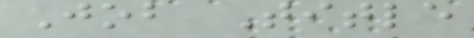Job Title
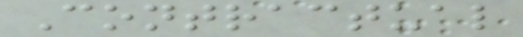Contractual
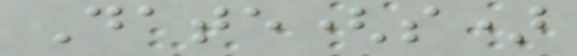Date(s)
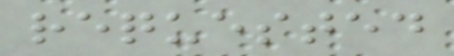requested
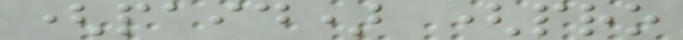(paid) (pro
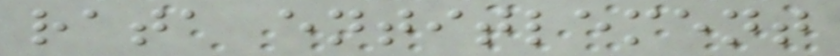rata entitlement
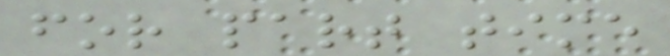for part time
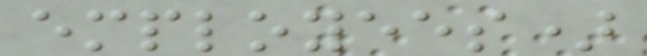employees)
